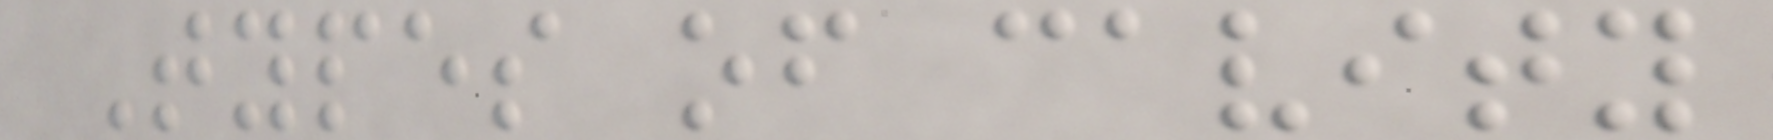Types of cavity
